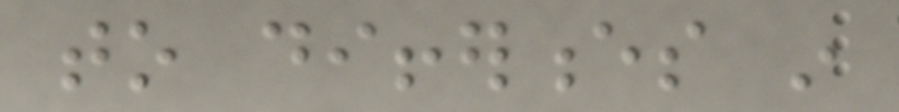to differences in
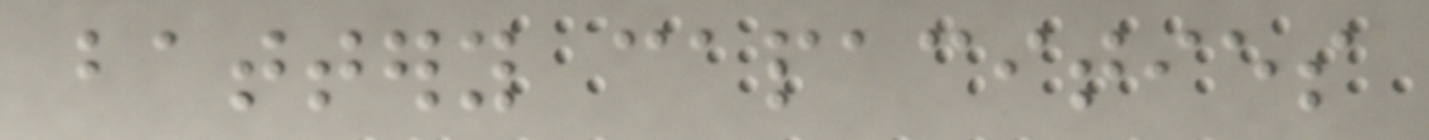battery capacities
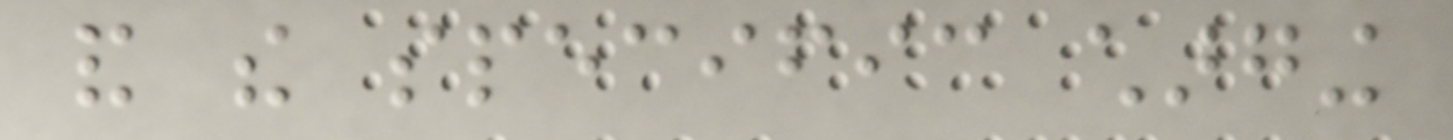and the specific charging
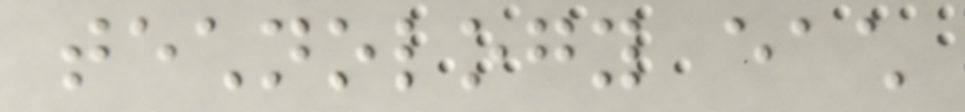technology each
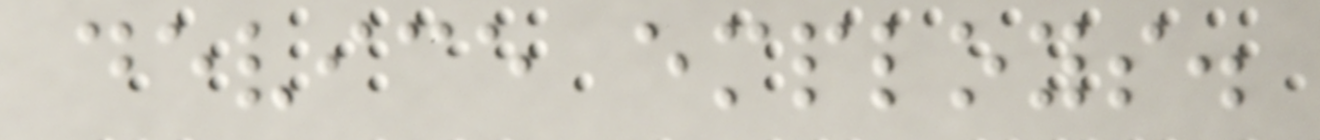device employs.
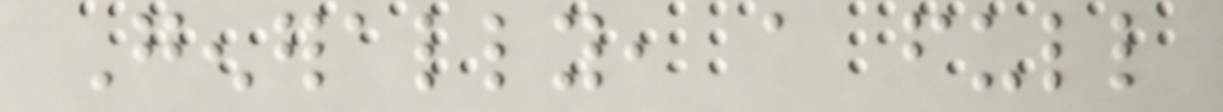Generally, a full
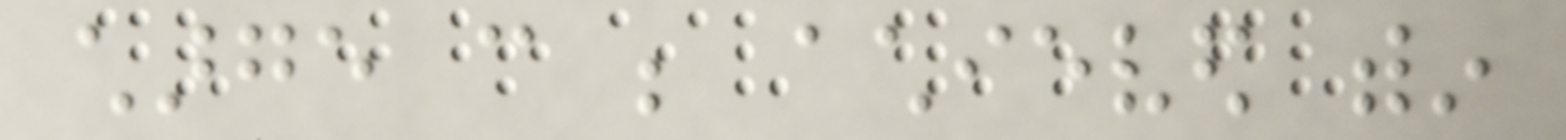charge can be achieved within
